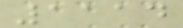1114
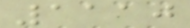1110
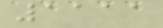1111
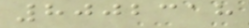8002318
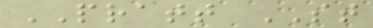PRATT ST
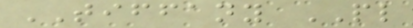TIFFANY PL
